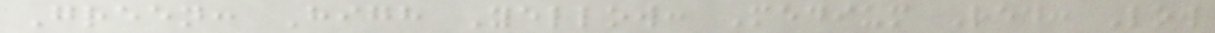Green: High Yellow: Medium Red: Low
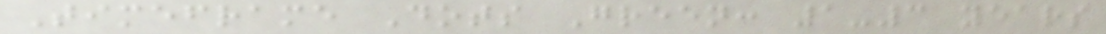Timeframe Dots Green: 1-3 years
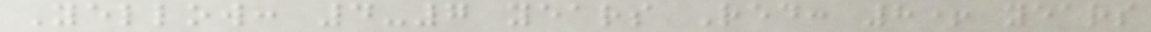Yellow: 4-7 years Red: 8+ years
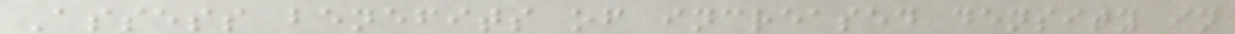Assess benefits of increased density in
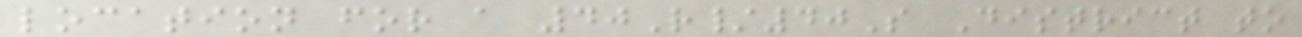location for a 40R/40S District to
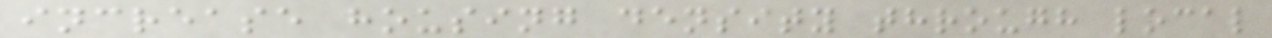increase housing density through local
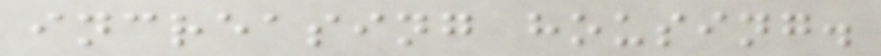increasing housing.
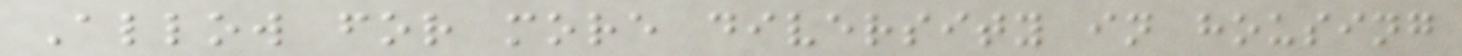Allow for more diversity in housing
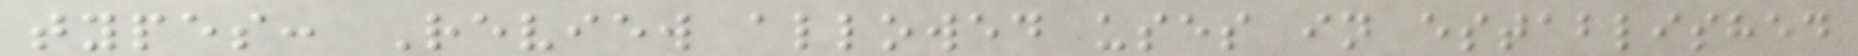types: Review allowed uses in established
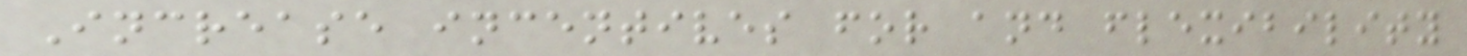Increase incentives for and flexibility
